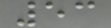53
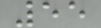55
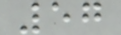57
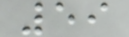59
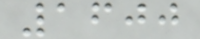1600
